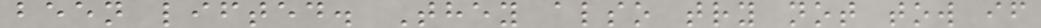been lifted. They also try not tow if
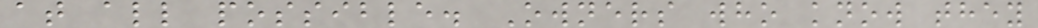at all possible. Owners who know they
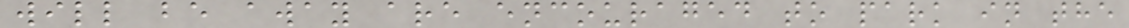will be away are encouraged to park in the
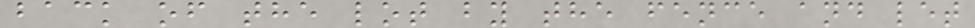back of the lot by the fence and let
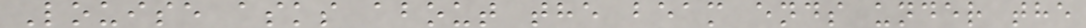Louise asks about the beam ends under the
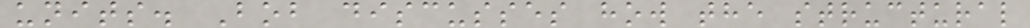units. Bob discusses how the structural
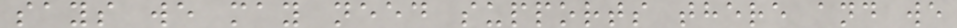says we may need supports there and we
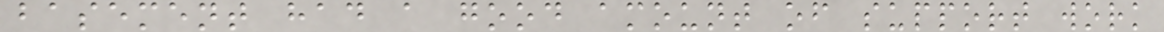basement had a good amount of support work
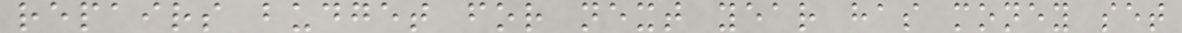repairs budget for next year has money set
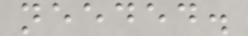needed.
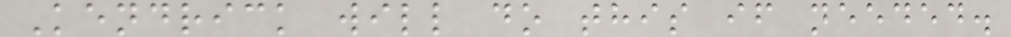Kendrick will do this if needed.
